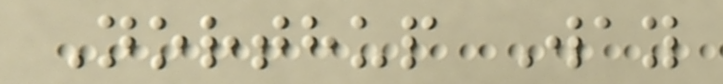Northup Way
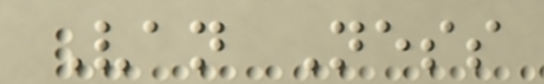Van Ness
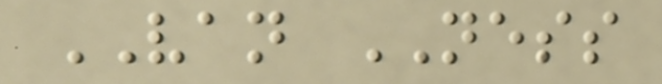VAN NESS
